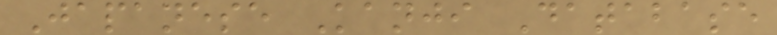Japanese Kanji Database
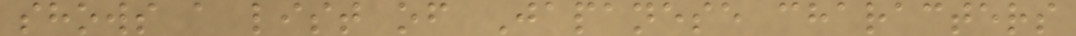shows a list of Japanese characters
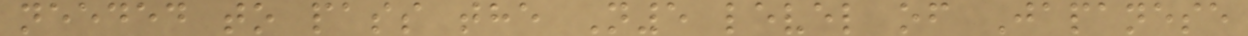needed to pass the N5 level of Japanese
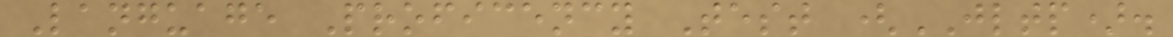Language Proficency Test (JLTP).
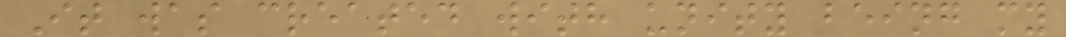It was created with unity being my
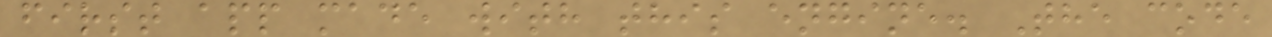first app made with this engine. The code
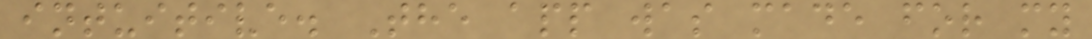intuitive. The app was made for my
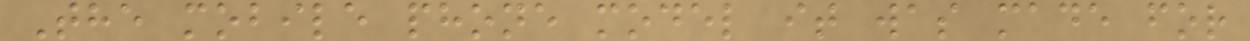The mobile phone model it was made for
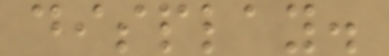display.
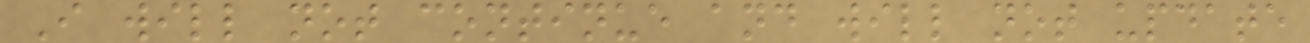I will not continue and will not update
